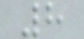8
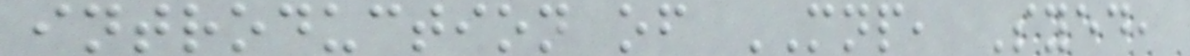introduction of MNP, Syed,
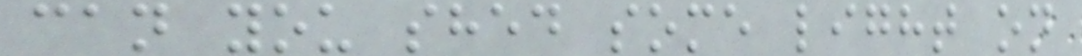can you shed some light on
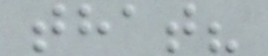that?
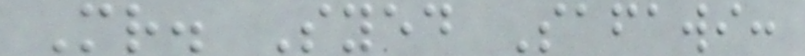Mr. Syed Safawi:
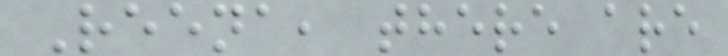Reena, there are
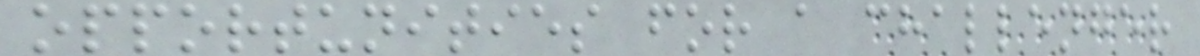opportunities for a challenger
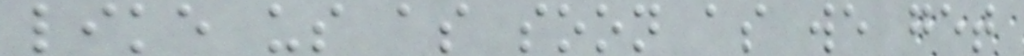like us as soon as we get
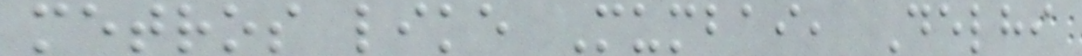metros like Mumbai, Delhi
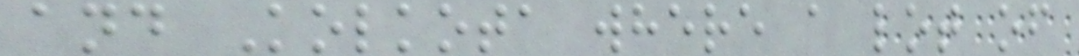and Kolkota where a lot of
